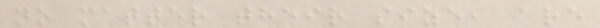no matter their size, are
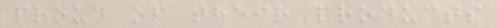proud of their products
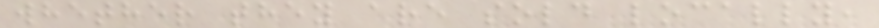whether they are sold locally,
